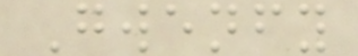Gwenfy
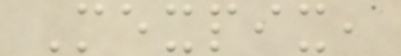Mexpix,
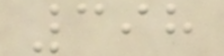398
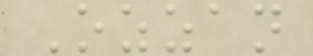Ozzan
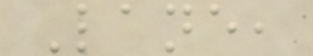Lane,
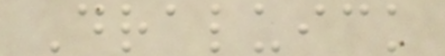Draluick
